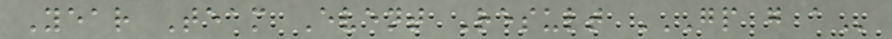Year Team Event Result GP G A
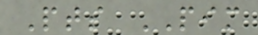Pts PIM
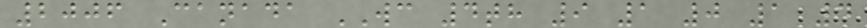2006 Canada WC 4th 9 1 0 1 4
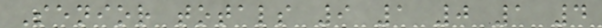Senior totals 9 1 0 1 4
